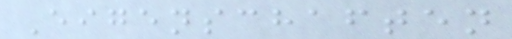Eigenschaften
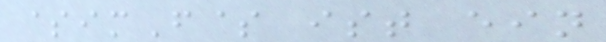$imF$ ist ein
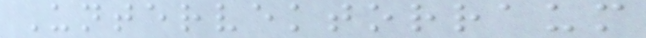Untervektorraum
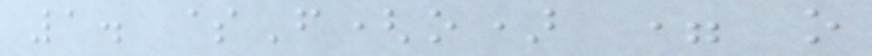1. $F(o) = o
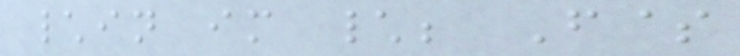\in im \; F$
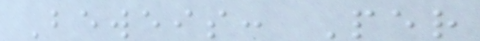Beweis: Per
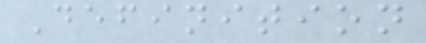Definition
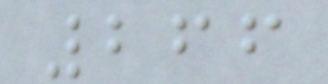266
